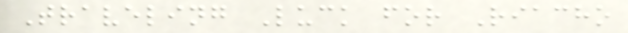Traveling Luck for Riacho
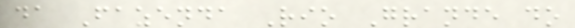da Fazenda Rio Grande do
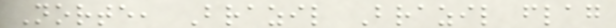Norte, Brazil Brazil flag
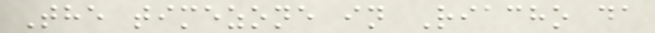The timezone in Riacho da
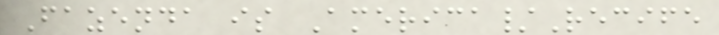Fazenda is America/Recife
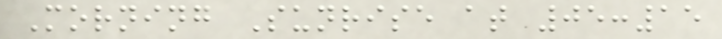Morning Sunrise at 05:15
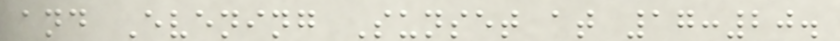and Evening Sunset at 17:20.
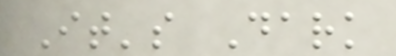It's Dark
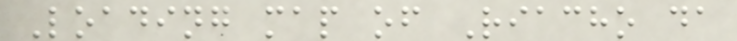Loading map of Riacho da
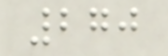270
